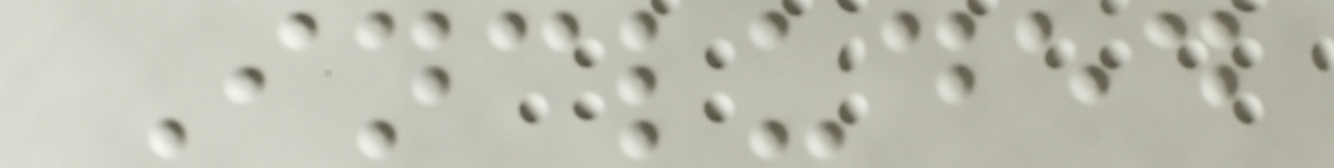Included
